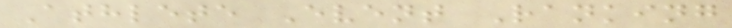Athlete Event Ranking
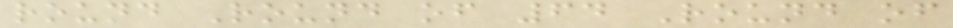round Round of 64 Round of
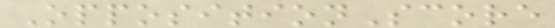OppositionScore
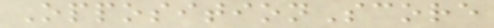OppositionScore
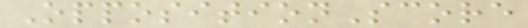OppositionScore
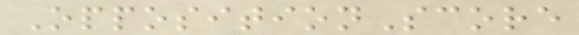OppositionScore
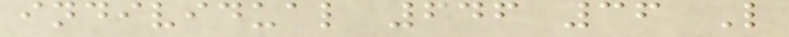individual 646 36 L
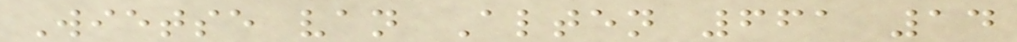Wietse van Alten 661 14
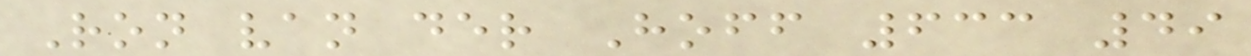Ron van der Hoff 633 49
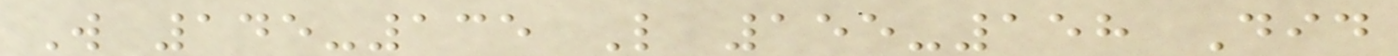W 145-135 L 155-158 Did
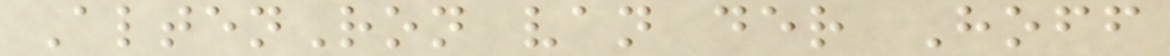AltenRon van der Hoff
